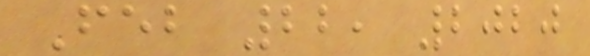Feb 22, 2020
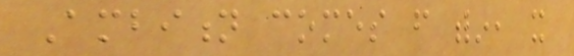Ambition comes from within, it
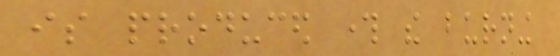is produced through the burning
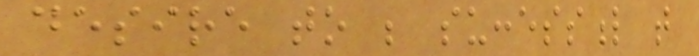desire to be successful that
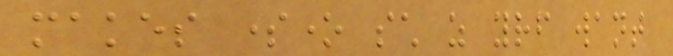makes someone such as yourself want
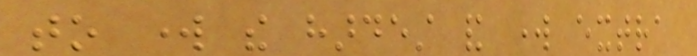to work the hardest and work extra
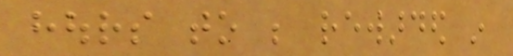hours to be rewarded in
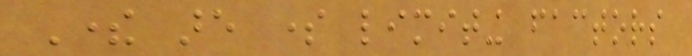There are some limiting factors
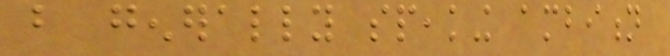but generally speaking ambition
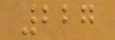227
